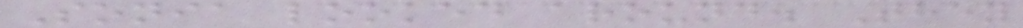Sonia looked around. They
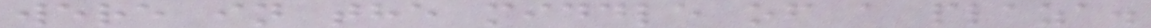were in the middle of a plaza.
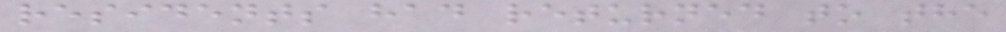residents had returned to the
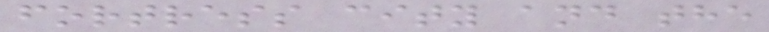fortress city and the
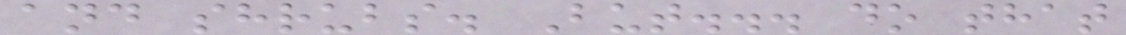and shrubs. But... do that
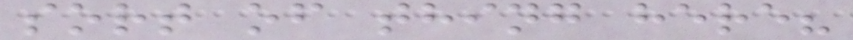sort of thing here?
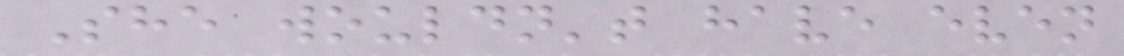She wouldn't have even
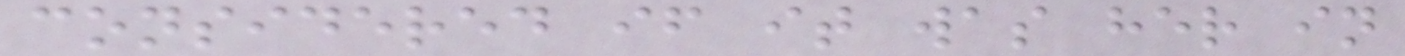considered if it was her in
